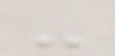-
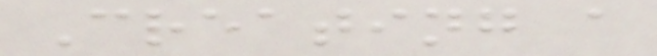Creating a
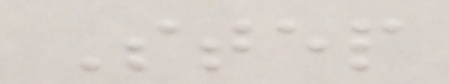Step
